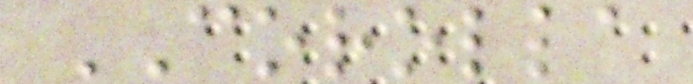COROLLA
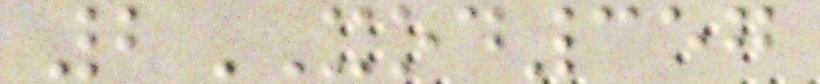2XOD357
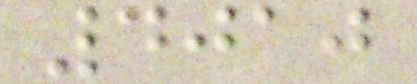4010
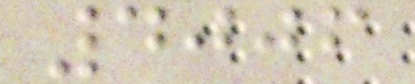4006
